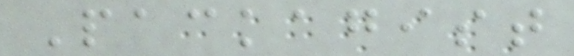Packagist
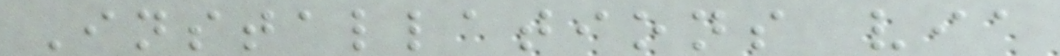Installations via
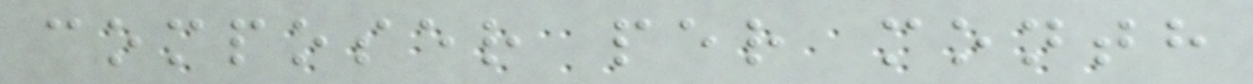composer per month
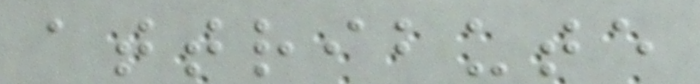attribute
